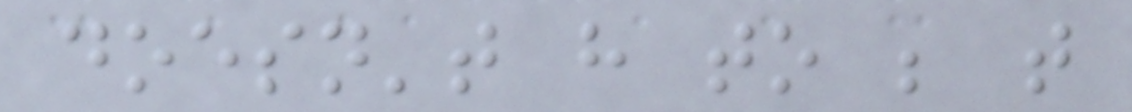doesn't have to be that
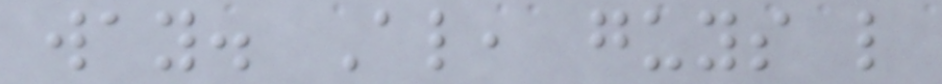way. Also, guys like
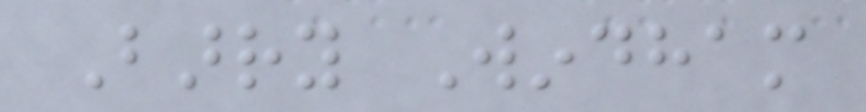Barry Windham
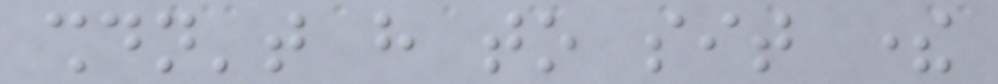shouldn't have to sit there
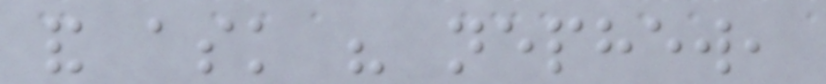and ask his nephew,
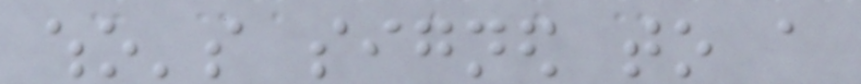who's signed to a
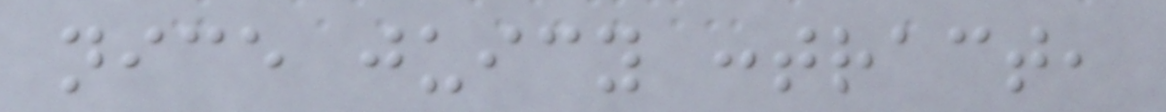nice juicy contract,
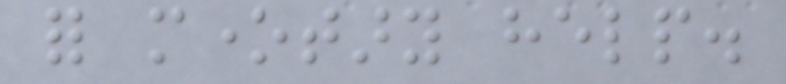for monetary help.
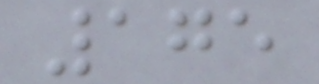175
